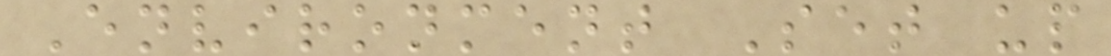Environment Set up
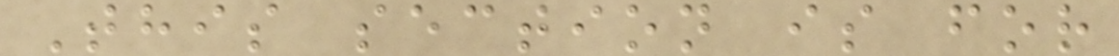This section is for
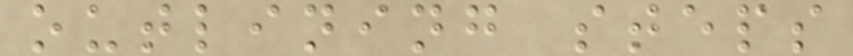outlining steps
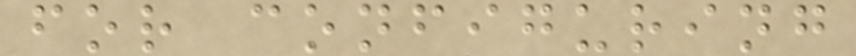for configuring
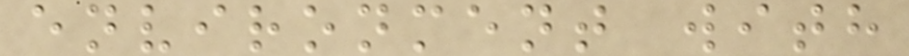environment with
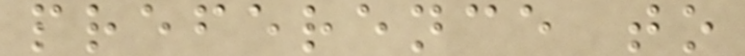preference to
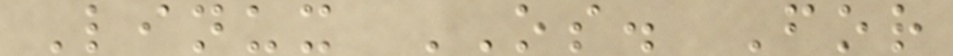Linux OS. For
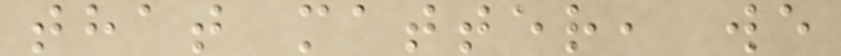that matter, we
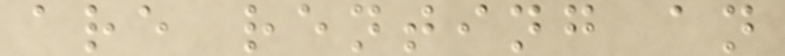are renting an
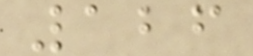126
